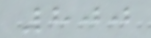800
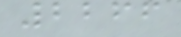2266
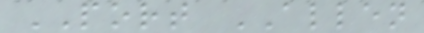PORT ALLEN
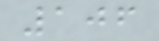106
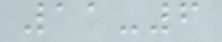11-6
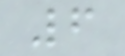6
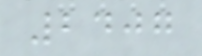2407
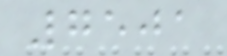7501
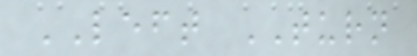LEFT TURN
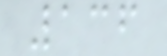136
